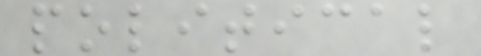political
